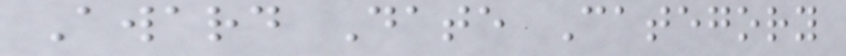Award Date Category
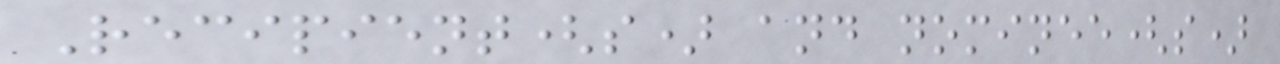Recipient(s) and nominee(s)
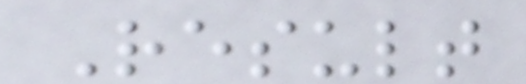Result
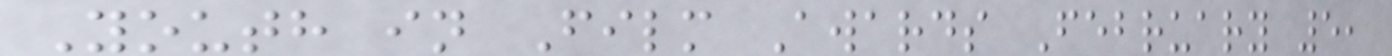Youth in Film Awards February 5,
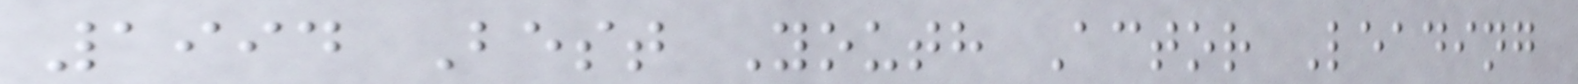1994 Best Youth Actor Leading
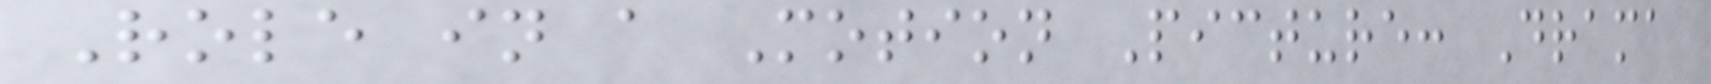Role in a Motion Picture: Drama
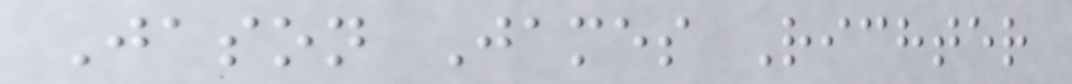Jason James Richter
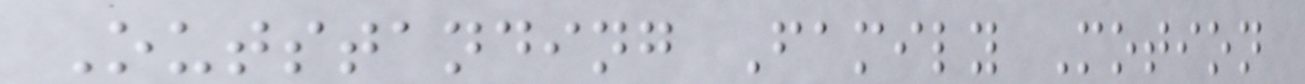Outstanding Family Motion
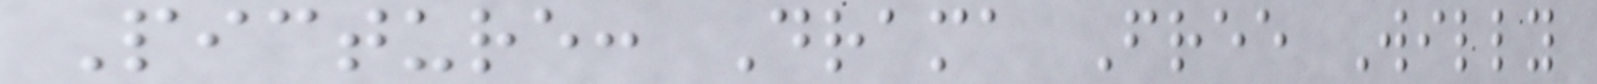Picture: Drama Free Willy
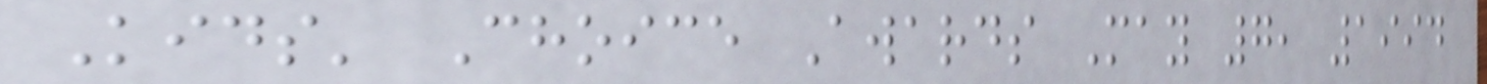Kids' Choice Awards May 7, 1994
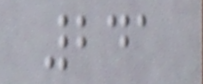241
